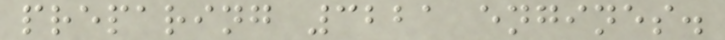preparing 3221 engines.
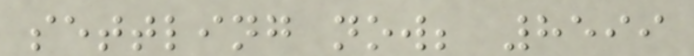settling now; 8599
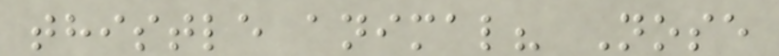thistle animal? Nose
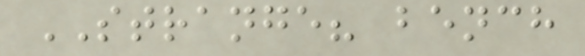STRANGE? bench
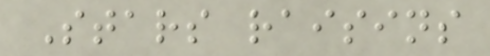Stars raisins
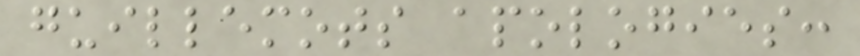guillemots apologies:
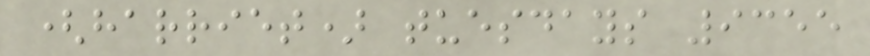(harriet) tuesdays 9355
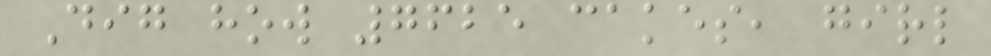Dig how 7625 cakes, girl
